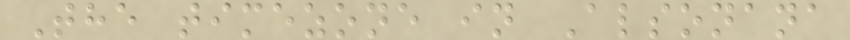The timezone in Alsonana
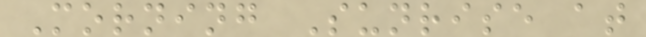Morning Sunrise at
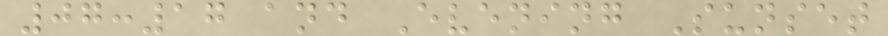07:17 and Evening Sunset
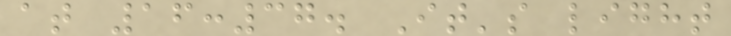at 16:37. It's light
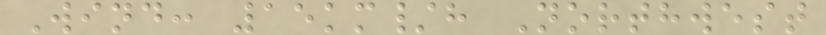Wind: 15km/h Northwest
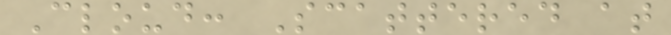Cloud: Scattered at
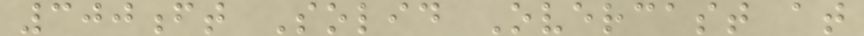300ft Solid Overcast at
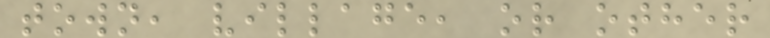town, village, or other
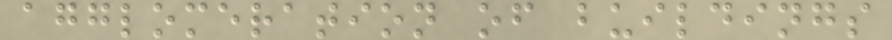agglomeration of buildings
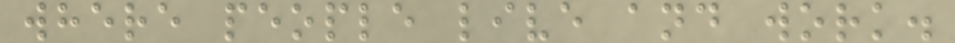where people live and work.
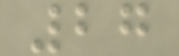27
